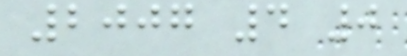2007 4 0
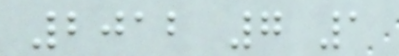2012 7 1
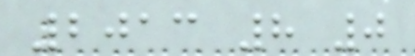2013 8 0
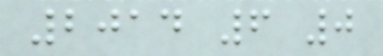2014 6 0
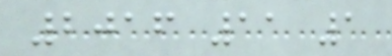2016 11 1
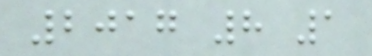2017 8 1
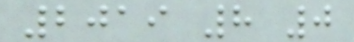2019 8 0
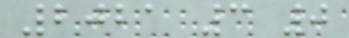2021 3 0
